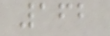162
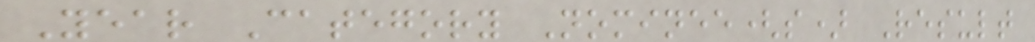Year Category Nominee(s) Result
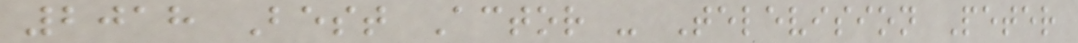2018 Best Actor - Television Peter
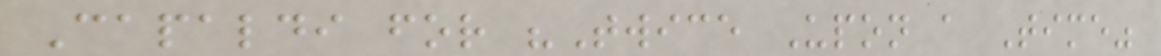Capaldi for "Twice Upon a Time"
